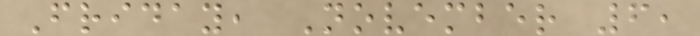Friday, November 6,
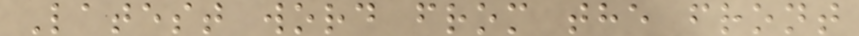Latest word from the front
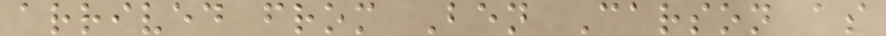arrived from Ben Carson as
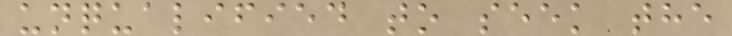unqualified to seek the
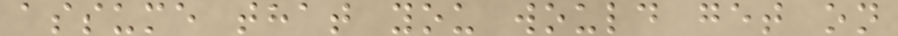assume that you would get on
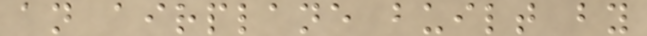an airplane built by
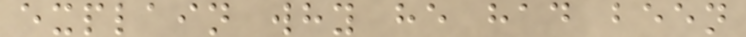explain why he had been
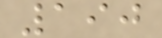190
